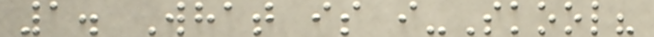1. What is i-Skool?
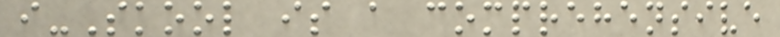i-Skool is a comprehensive
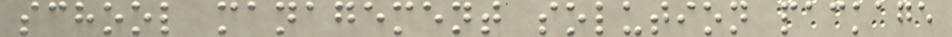school management solution package
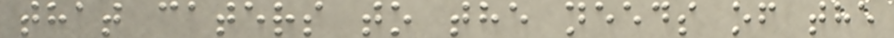that caters to the needs of the
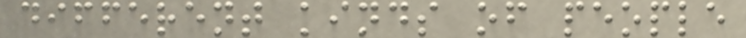different kinds of people
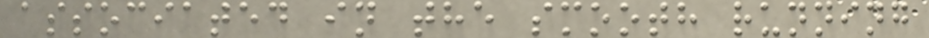associated in the smooth running
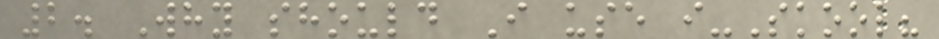2. Why should I use i-Skool?
